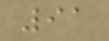91
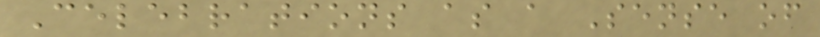Celebrations as a Sense of
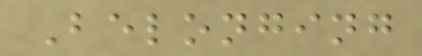Belonging
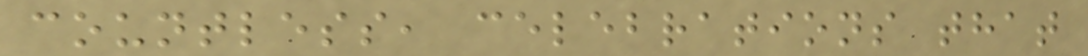countless, celebrations that
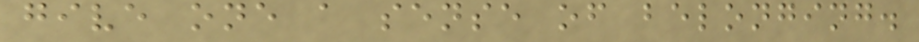give one a sense of belonging.
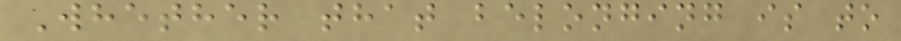Whether that belonging is to
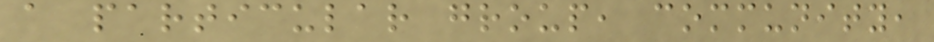a particular group, community,
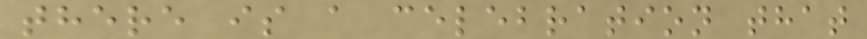there is a celebration that
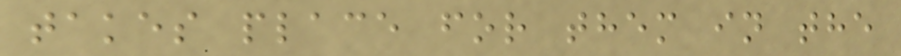takes place for them in the
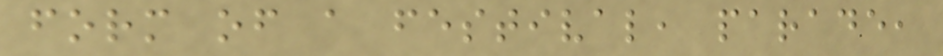form of a festival, parade,
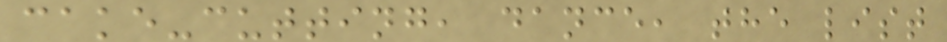cake-cutting, dance, the list
